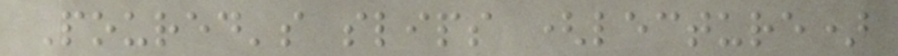Poured's slips (lecture)
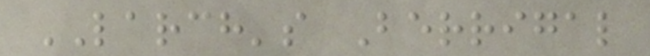LARCH's Berrigal
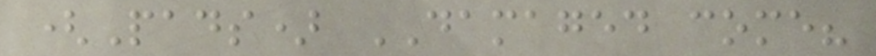(Pads) DAMAGED come?
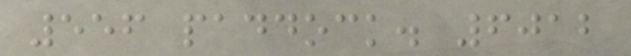556 paddock. 6012
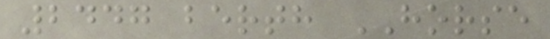2447 berth HORSE
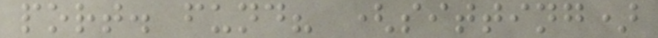port. fund? (sitting)
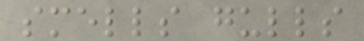smells gulls
